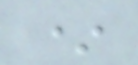*
